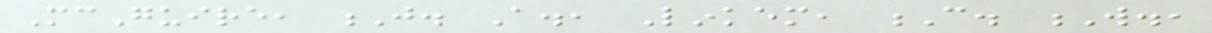McGuire, J. A., Linkem, C. W.,
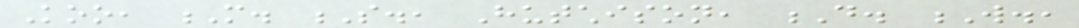Koo, M. S., Hutchison, D. W.,
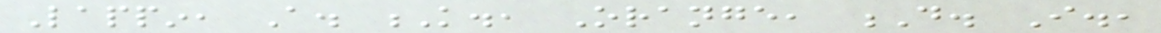Lappin, A. K., Orange, D. I.,
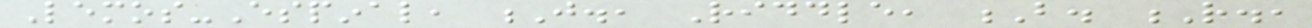Lemos-Espinal, J., Riddle, B. R.,
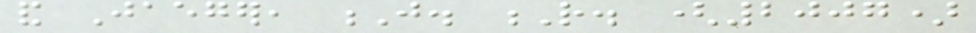and Jaeger, J. R. (2007)
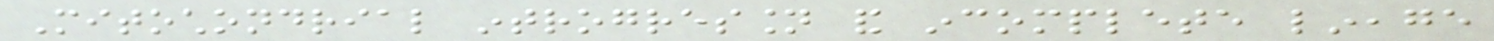Mitochondrial introgression and incomplete lineage
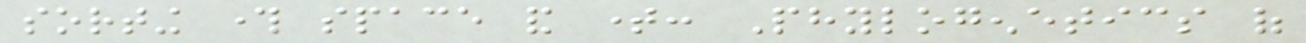sorting through space and time: Phylogenetics of
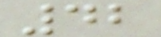42
